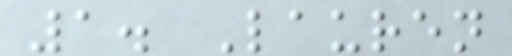1. Lauren
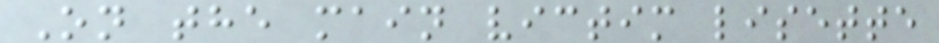On the main victim lisette
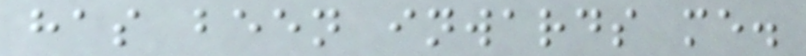has been inwards me.
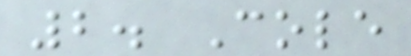2. Cole
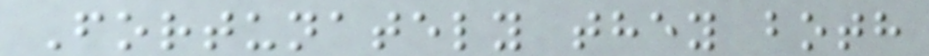Fortunately they both
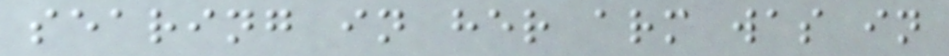searing in her arm was in
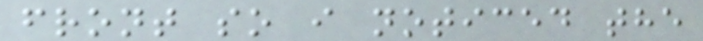front so i noticed the
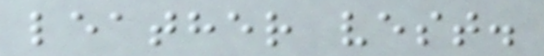leather vest.
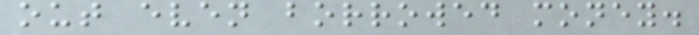out even borrowed money.
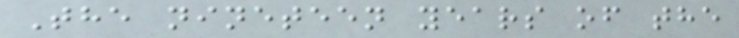The nineteen years of the
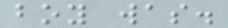boy was.
